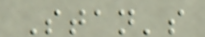Stan's
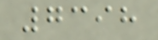7398
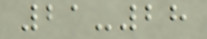21-28
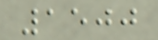1500
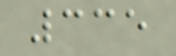335
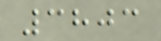3803
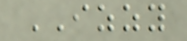IZZY
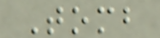Tomb
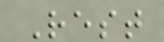Rest
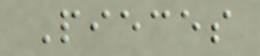Pieces
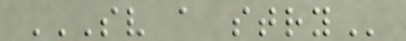SV A STRY
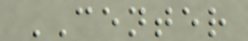CENTER
